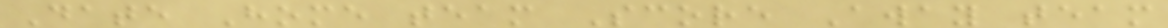Date Home team Score Away team
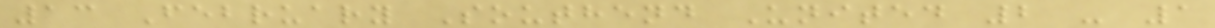13 February Southend United 2 - 1
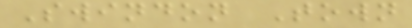Swindon Town
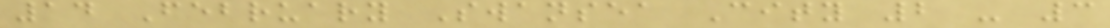14 February Swansea City 2 - 3
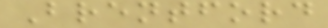Brentford
